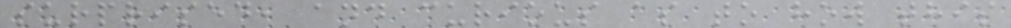surprised, and curious as to how this
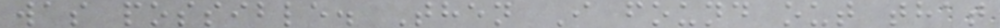was possible. Then I found out that
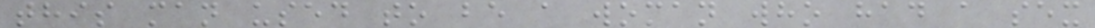this man used to be a woman who had a sex
